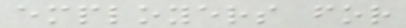employers for
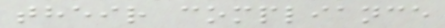their compliance
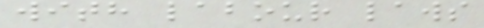with labour laws
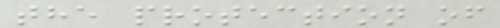the protection of
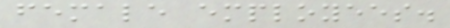female employees.
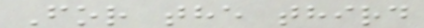For the third
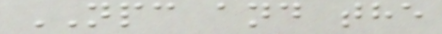NPC and the
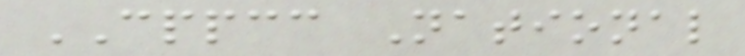CPPCC National
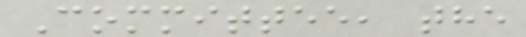Committee, the
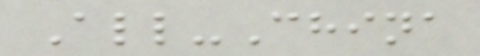All-China
